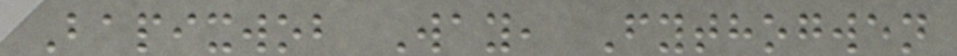Bapixwob Way, Fythogwen
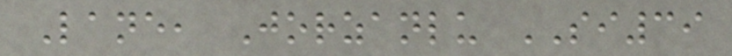Lane, Jorzanlu SI39
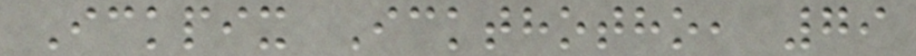Ickpix Ickthotho, 79
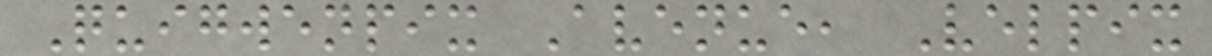Quigwenpix Avenue, Velpix
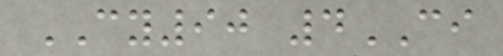CY90 4CI
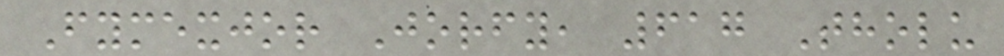Fymexjor Jorfy, 617 Tholu
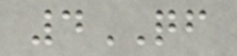4QF
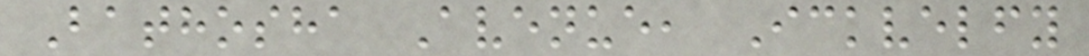Bathosha Avenue, Ickvelfy
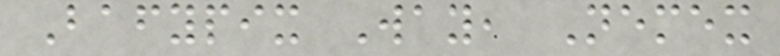Bafypix Way, Nemex
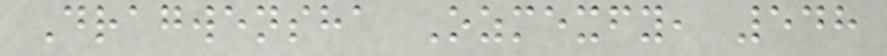Dragwensha Ozmexfy, 548
